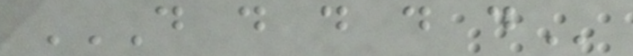D D D D D
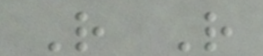R R
